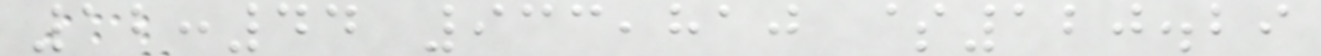12:44 933,810 $120.29
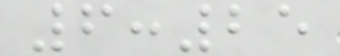6:25
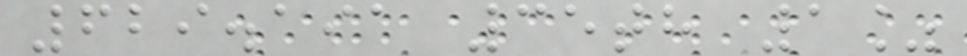629.191 35th 1%
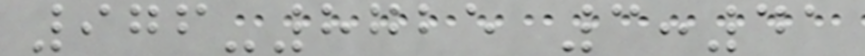976-8725 3:41
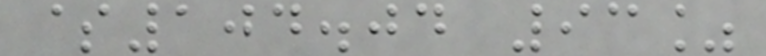$104.04 93%
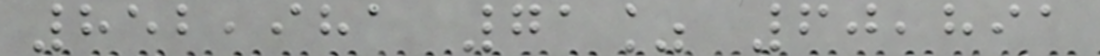852,981 71% 60,891
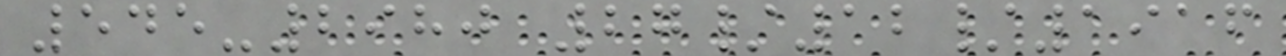545-2980 27/12/1916
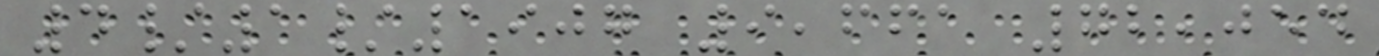4/1/1907 9,661 72,054
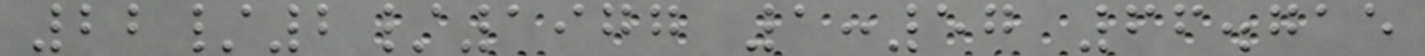22/2/1977 1:57 66.715
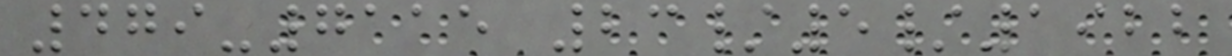479-7115 23/5/1922
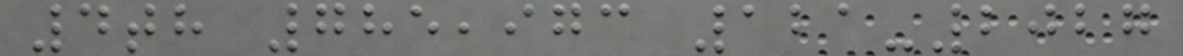4th 785,973 121-2027
